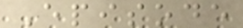Episode
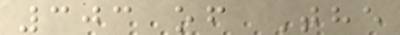303 of The
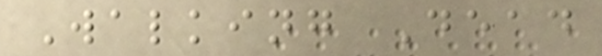Walking Dead
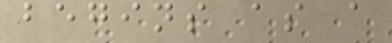begins as a
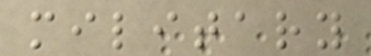military
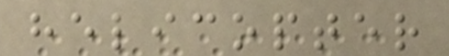helicopter
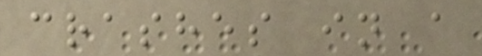crashes in a
